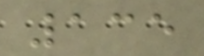135
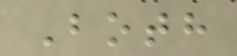Both
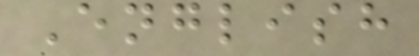English
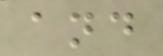and
